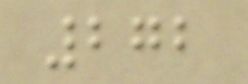272
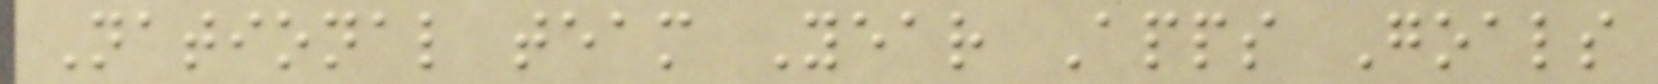National team Year Apps Goals
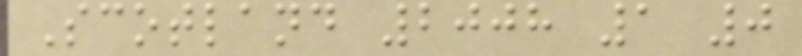Scotland 2008 1 0
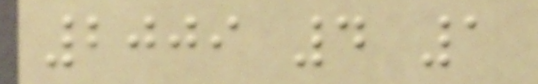2009 4 1
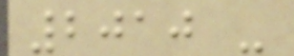2010 -
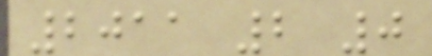2011 2 0
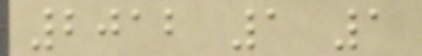2012 1 1
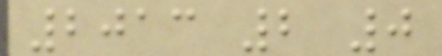2013 2 0
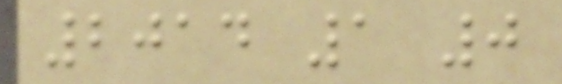2014 1 0
